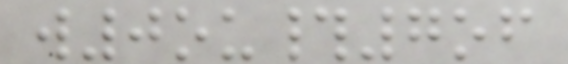w0ou#7of
